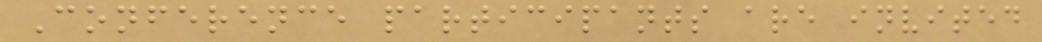Conference participants are invited
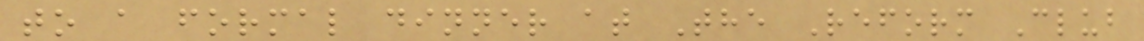to a formal dinner at The Reform Club
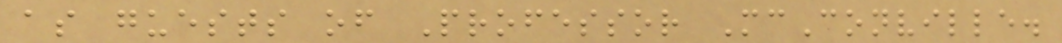as guests of Professor McConville.
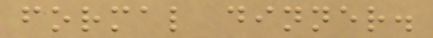formal dinner.
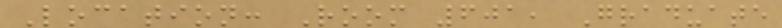Location: Room 601, Graduate
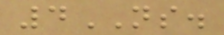4NS.
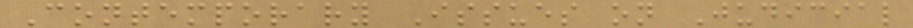Contemporary Issues on Judicial
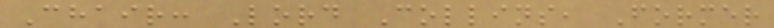Chair: Lord Collins, Former
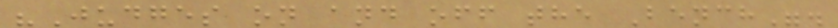"Judges on and off the Bench".
